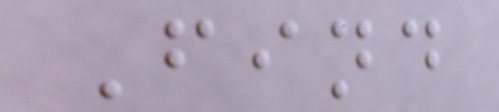Find
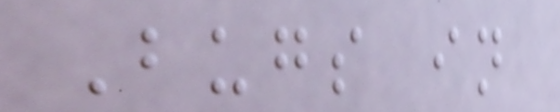Bugs in
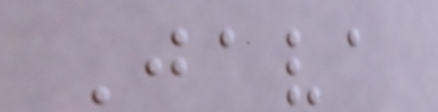Java
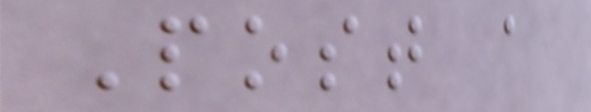Post a
